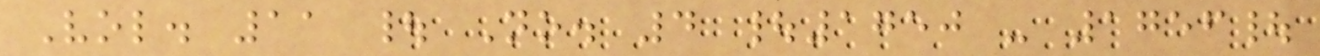Vol. 11 | No. 4 |1750 - 1756|
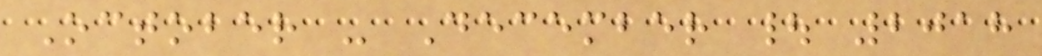October - December | 2018
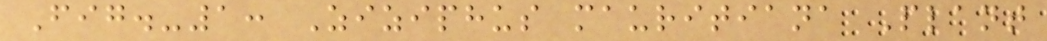Fig.-1: Ziziphus mauritiana Plant
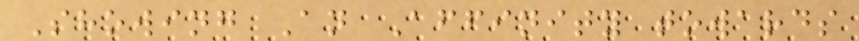Showing An Affinity towards
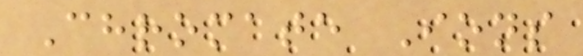Chromate Ions
